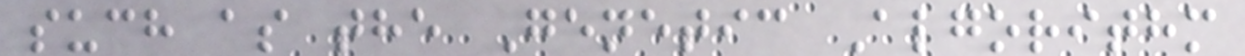such as the Genetic Algorithm
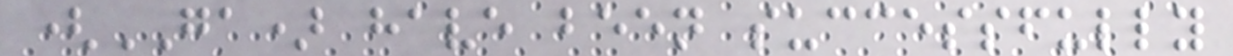(GA) have been successfully
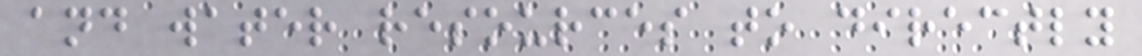and water resources to directly
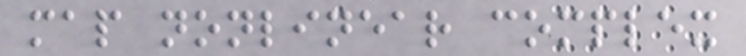map nonlinear complex
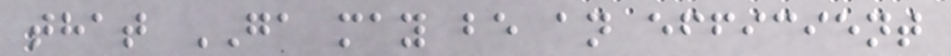that GA may be an efficient
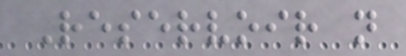Reservoir n
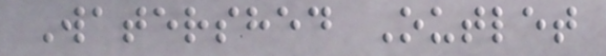Watershed Outlet
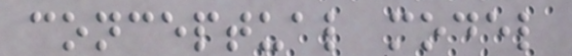conceptual model
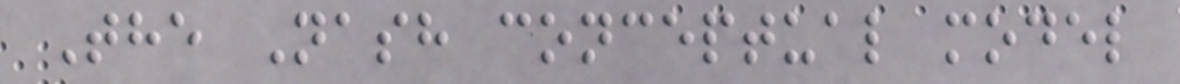The Nash conceptual model
